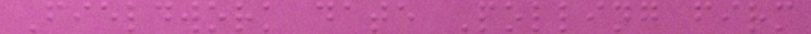Fieldwork date Polling firm
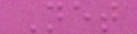Net
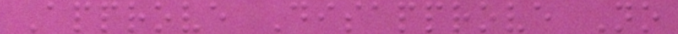Approve Disapprove No
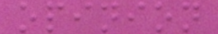opinion
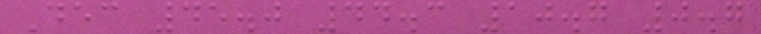Dec 45.0 44.3 10.7 0.7
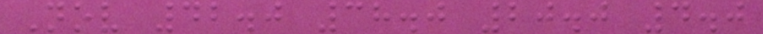Nov 42.0 38.0 20.0 4.0
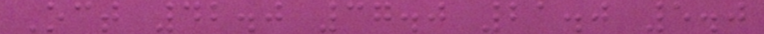Oct 42.0 37.0 21.0 5.0
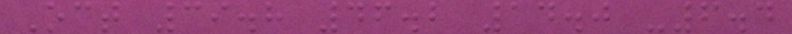Oct 39.8 46.2 14.0 -6.4
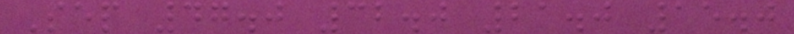Sep 47.0 32.0 21.0 15.0
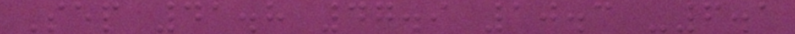Sep 41.8 47.9 10.3 -6.1
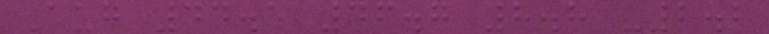Aug 44.5 46.7 8.8 -2.2
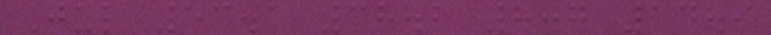Jul 53.1 38.2 8.7 14.9
